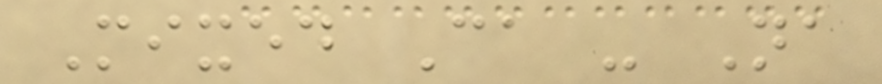Mixed Ca - Na
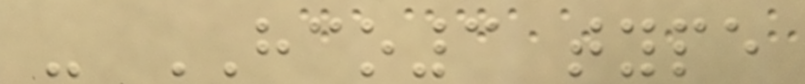- HCO3 type
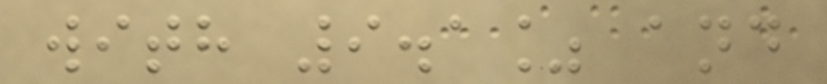with 9.1% and
